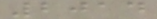2014
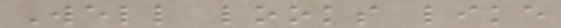Well looks like
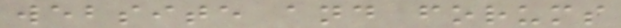website and forums
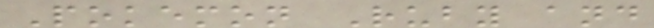Pokemon Ruby and
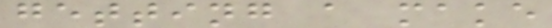getting a make
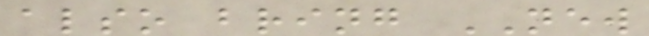also bring NEW
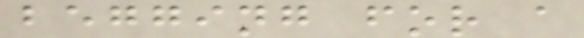begging for a
